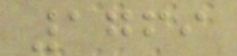1769
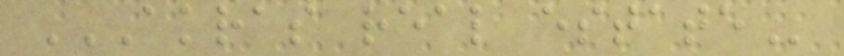AKRAS REAL ESTATE
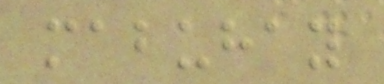mabuhay
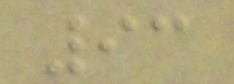93
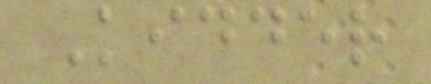Kidder
